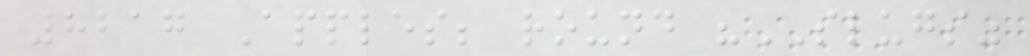8217 Apples; round "SLUGS"
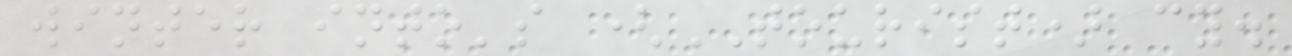winter into's (TOURIST) cy.
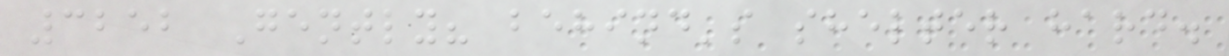3252 Gently? behind's shelter hard.
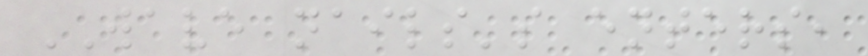WAVE nails's enters,
